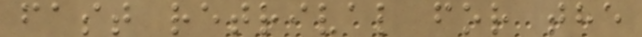fast retrival for the
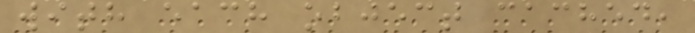with each object cached,
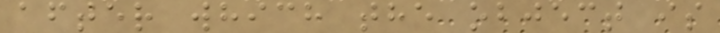after which the object is
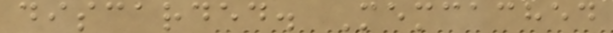discarded. Memcached
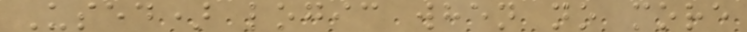Used) logic when no more
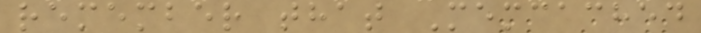remember that Memcached
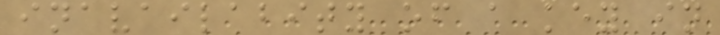inavailabity of a key in
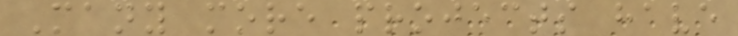Many more projects have
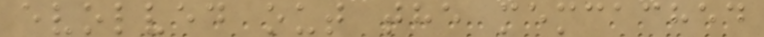evolved out the memcached
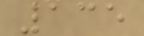135
